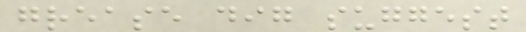grease dig suggest
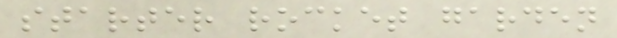starter rocket garden
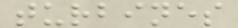turbines
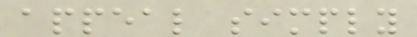appeal simply
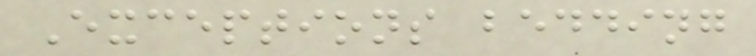Exceptions bedding
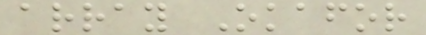array Okafor
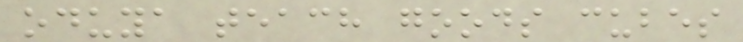oduya teach goods cubes
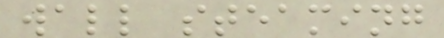wall steaming
